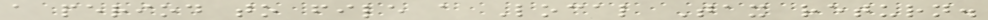a period to file a Local Tax return.
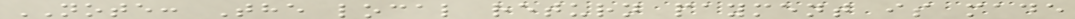NOTE: The local return payment is made
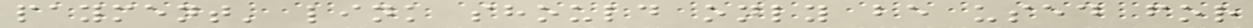payment' link should only be used for
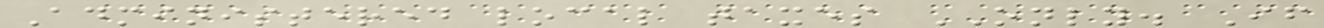Administered local taxes ONLY. If
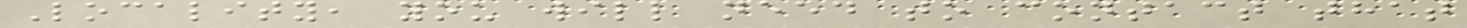Locality, you will need to contact that
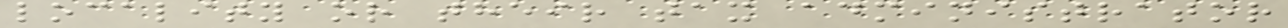locality or their tax administrator
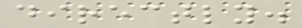directly.
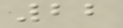22
